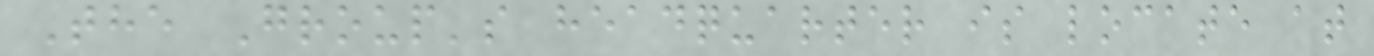The Group's headquarter is locate at
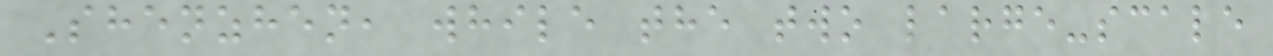Shenzhen, while the two large-scale
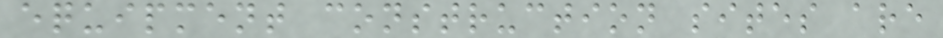equipment construction sites are
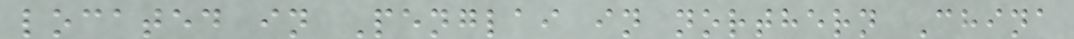located in Penglai in northern China
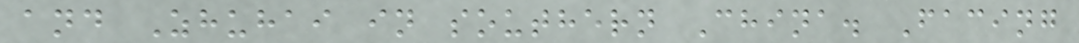and Zhuhai in southern China. Facing
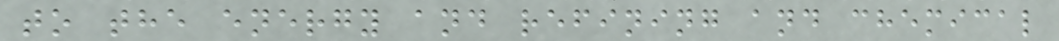to the energy and refining and chemical
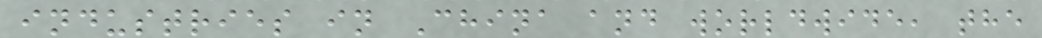industries in China and worldwide, the
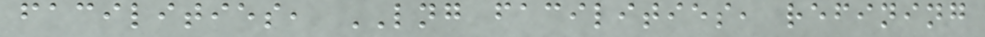facilities, LNG facilities, refining
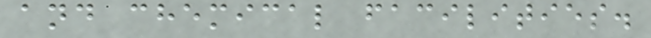and chemical facilities.
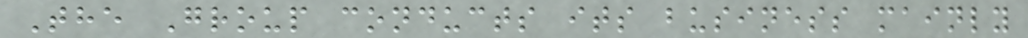The Group conducts its business mainly
